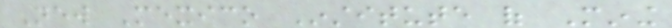New Mexico Institute of Mining
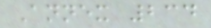Annex 234
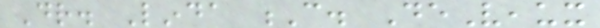Dr. Linda C. DeVeaux
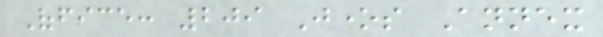Office: 209 Jones Annex
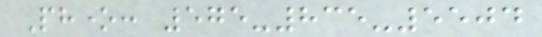Phone: 575-835-5504
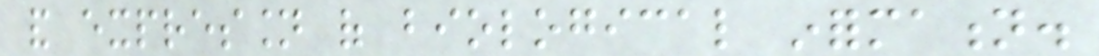and expression of biological information.
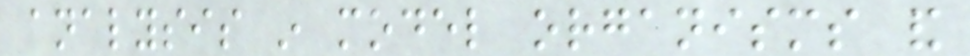analysis in model organisms and
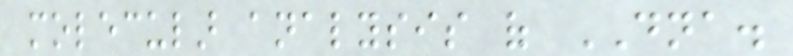molecular analysis of DNA.
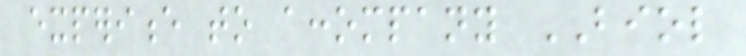experience to accompany BIOL
